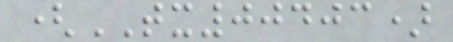(TX00403)
